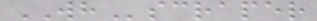WHscraper
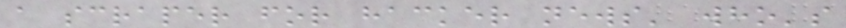a scraper for hacker news' who's
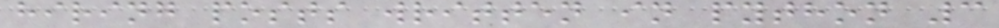hiring posts written in python 3
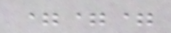===
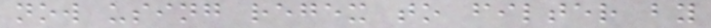now using regex to filter by
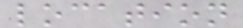location
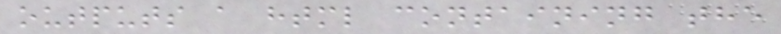outputs a html containing the
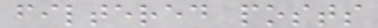filtered posts
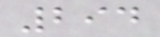294
